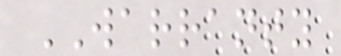WARRANTY
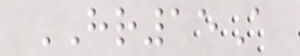HR15A
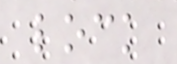lock
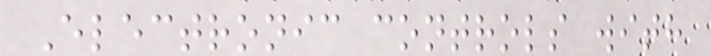Electronic controls with
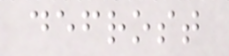defrost
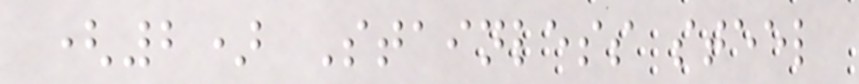(2) Stainless steel
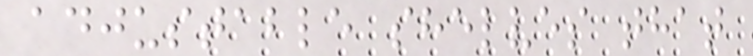adjustable shelves that
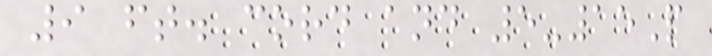9 ft. cord and 5-15P
